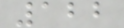122
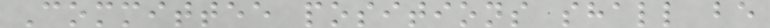Committee positions shall be
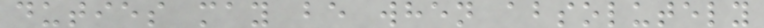duties may be when absolutely
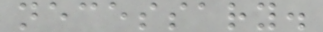necessary.
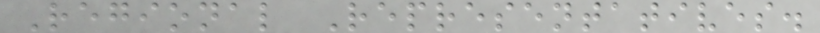Regional Representatives.
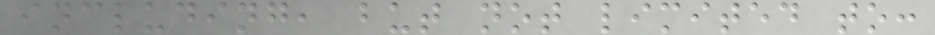including, but not limited to:
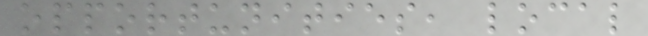opportunities, local
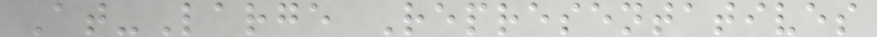At-Large Representatives
